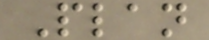Plan
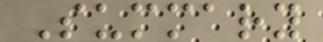Summary
